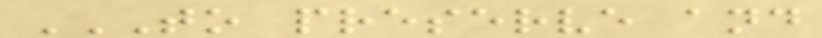TO PRESERVE AND
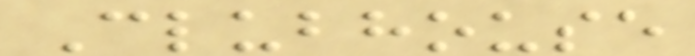Clubhouse
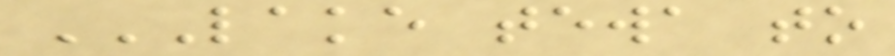LAKE TEWA TO
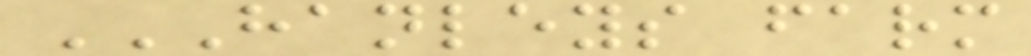HANLEYS FARM
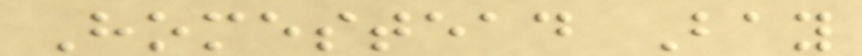Homestead Bay
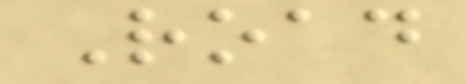Road
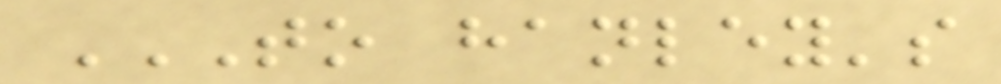TO HANLEY'S
